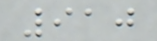910
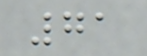71
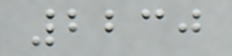2230
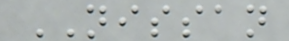NISSAN
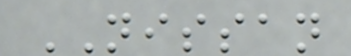NISSAN
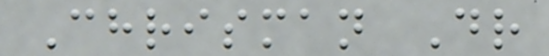Chrisman Dr
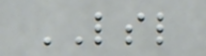LSL
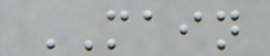MAIN
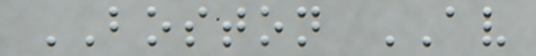BOSTON AV
